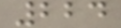224
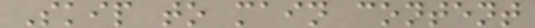Skip to main content
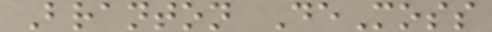Branton DeMoss
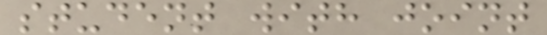student with joint
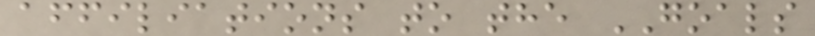affiliations to the GOALS
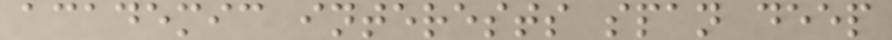academic interests span deep
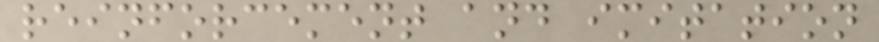reinforcement and imitation
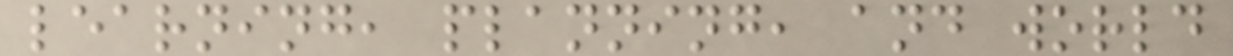learning, planning, and world
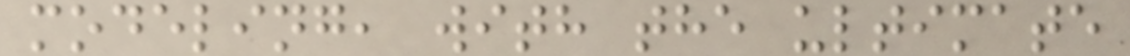modeling, with the ultimate
